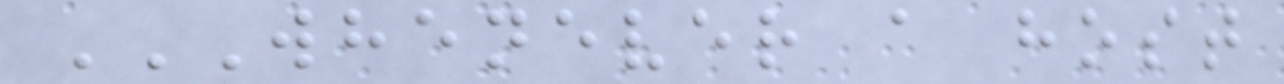WHENEVER A HOST
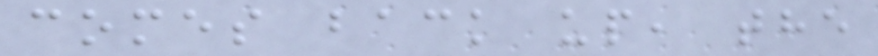comes back up, the
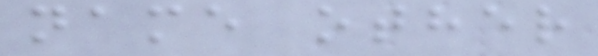name other
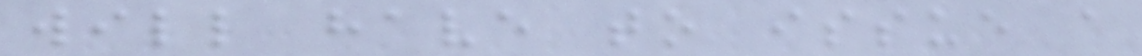will have to issue a
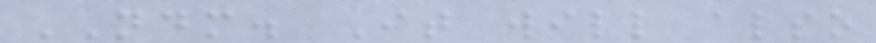NDM. It will also
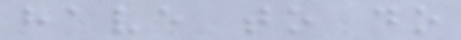have to do
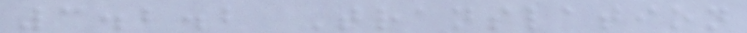3.2.2 Translation
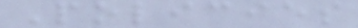Policies
